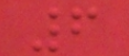6
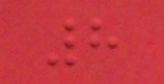8
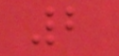2
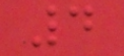4
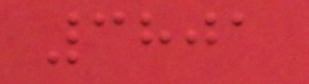3801
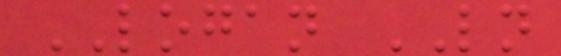LOGAN LN
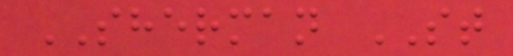SHERMAN ST
